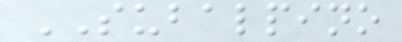SUBALPINO
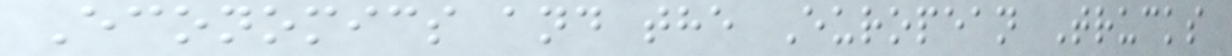Economics and the European Trucks
